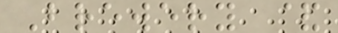Brewery &
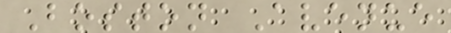Boston Avenue
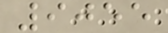9055
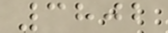3802
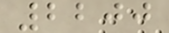2200
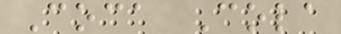Coca Cola
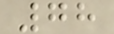78
